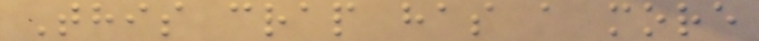This crap has a more
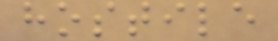hostile
